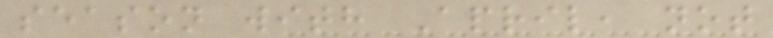season with April, not
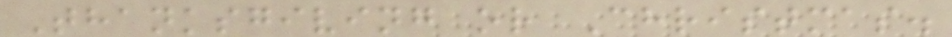Thanksgiving or Christmas.
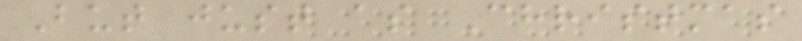But just as Christmas
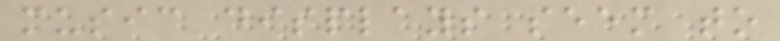music displays seem to
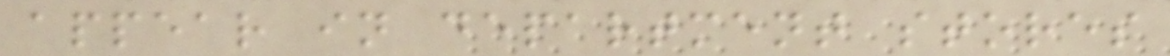appear in department stores
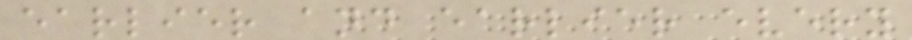earlier and earlier every
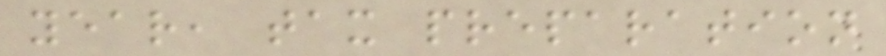year, tax preparation
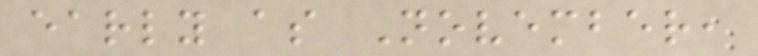early as November,
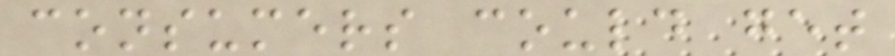consumers could get
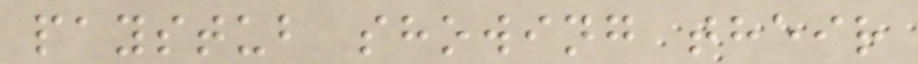paystub showing their
